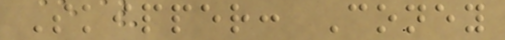Skipper: Coney
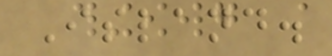Island.
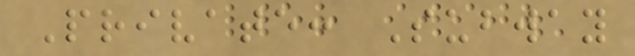Private: Subway
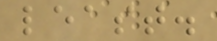least.
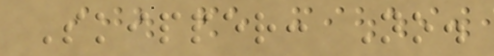Skipper: No.
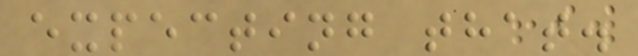expecting that.
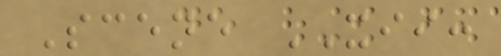Scene XII:
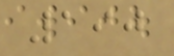190
